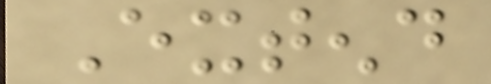Extend
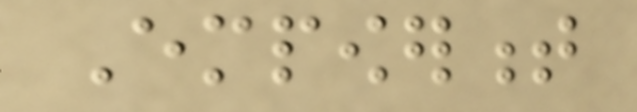Empowerment
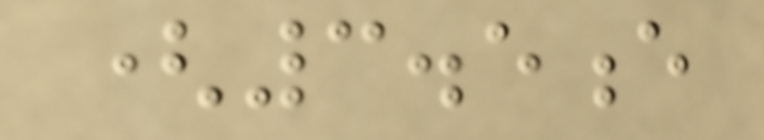(3.5e
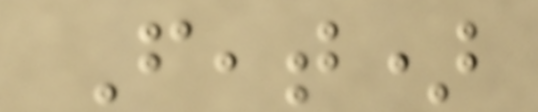Feat)
